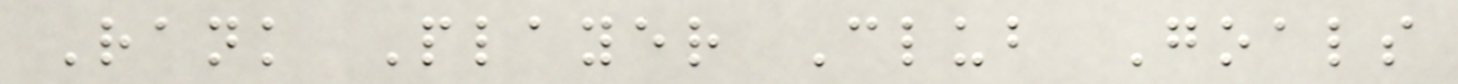Rank Player Club Goals
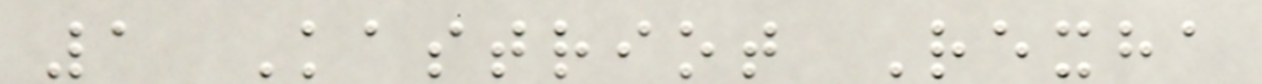1 Kastriot Rexha
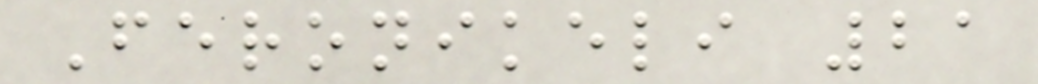Feronikeli 21
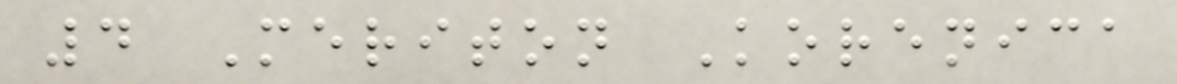4 Meriton Korenica
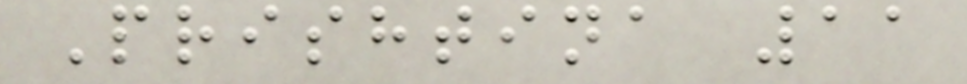Prishtina 11
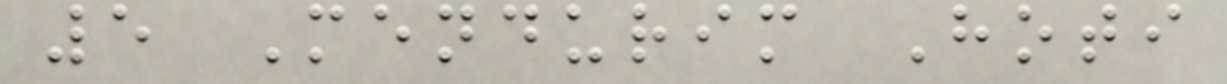5 Mendurim Hoti
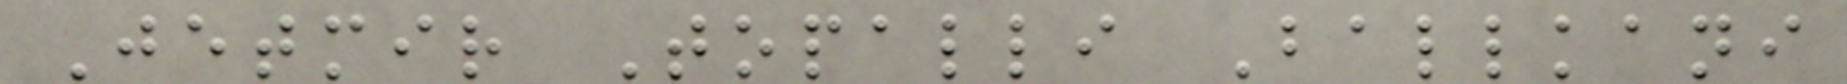Jetmir Topalli Ballkani
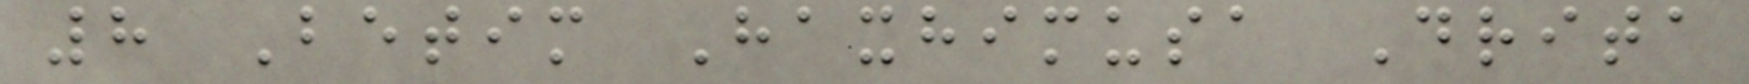8 Betim Haxhimusa Drita
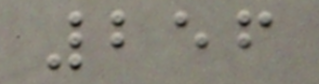256
